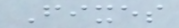Fixes
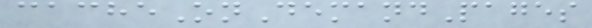cacheOnDemandPages
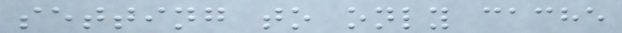setting to only cache
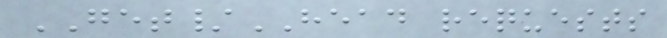GET/HEAD requests
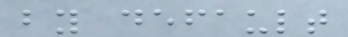by default
